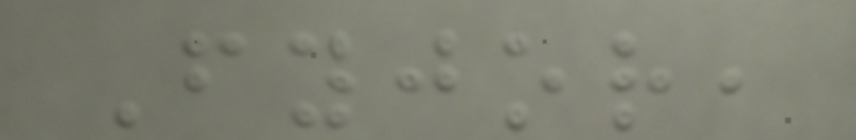Fyjor,
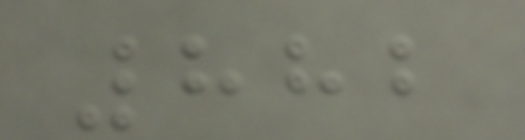882
